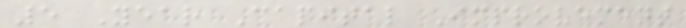5 Year Capital Improvement
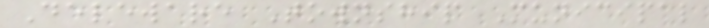Deleware Township Municipal
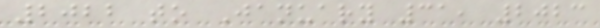2022 to January 31, 2023
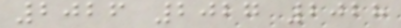2026 2027 2028
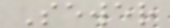Sewer
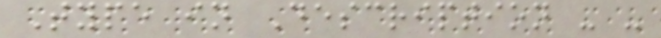Type in Description - -
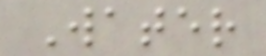Water
